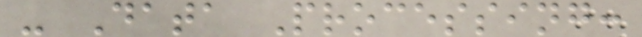- Data Processing:
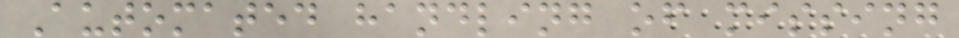Automated handling of missing
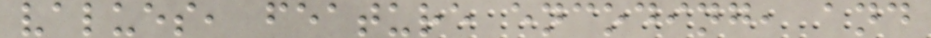values, feature encoding, and
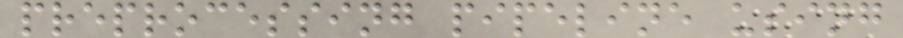preprocessing pipeline using
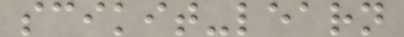scikit-learn
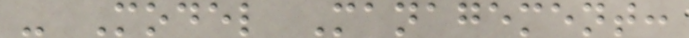- Model Management:
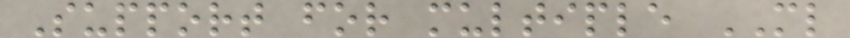Support for multiple ML
